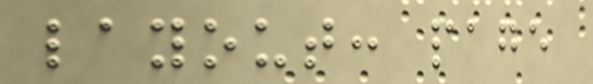layout: page
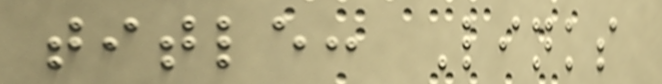title: Links
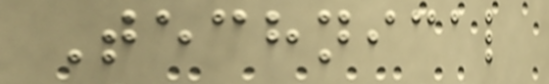Technical
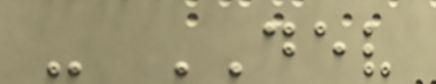- DEV
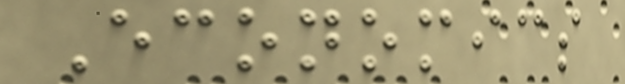Economics
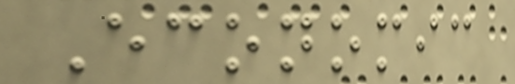Economic
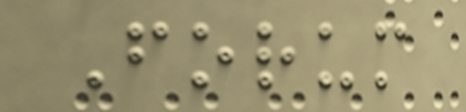Forum
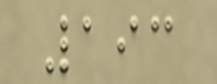193
